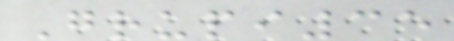Grupi35
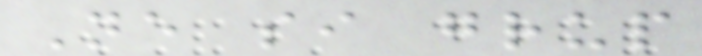Ne si grup
